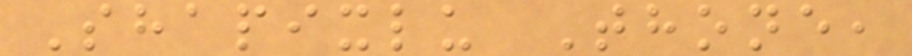Shapixlu Thone,
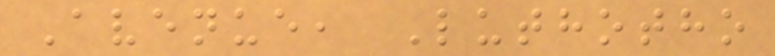Avenue, Luthotho
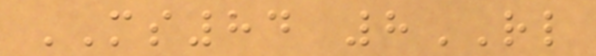MS84 8RL
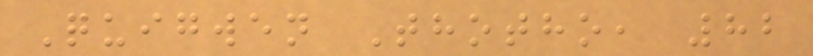Quigwen Thotho, 82
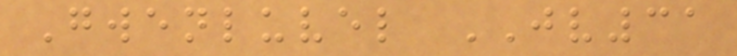Gwenluvel JV31
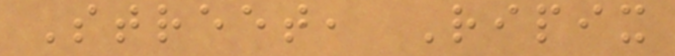Street, Ripix
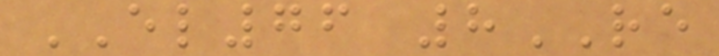EL76 8RE
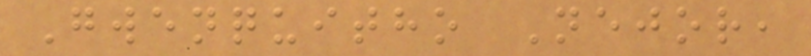Gwenquitho Nejor,
